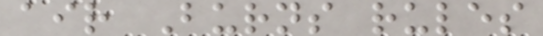air Burns rules
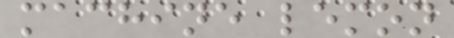machine lemon
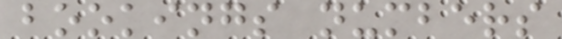bookings numbers
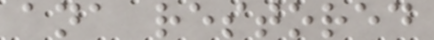ana restored
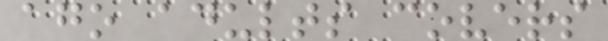ago adults covers
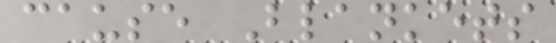cause Blankets
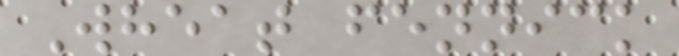Wheat fennick
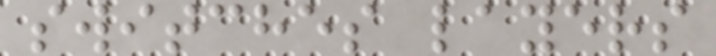switches layers
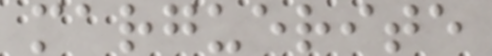marguerite
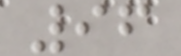96
